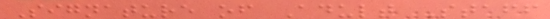Signature of Adult Staff
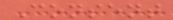Consent
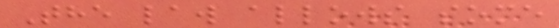The law allows some
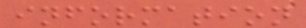information
